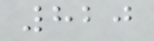820
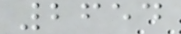2654
